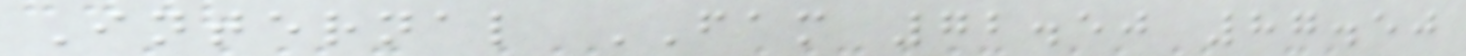Internal FAM 72.50 87.50
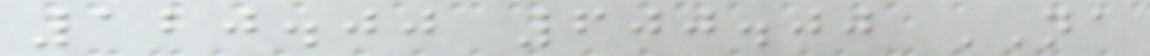120.00 600.00 NA
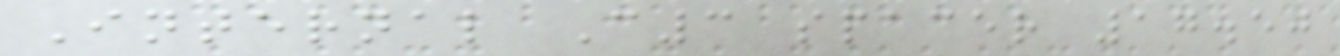Internal C3 spacer 17.50
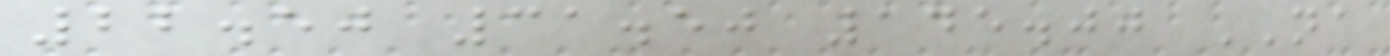22.50 31.50 145.00 NA
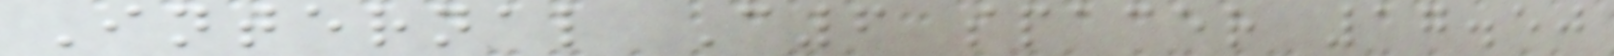Internal C6 spacer 17.50
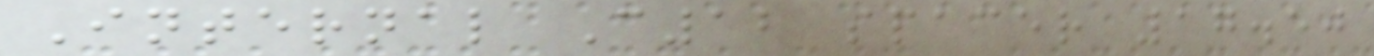Internal C12 spacer 17.50
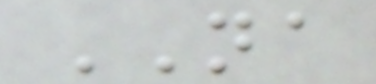NA
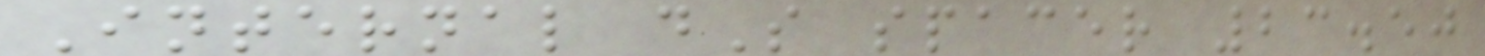Internal dS spacer 23.50
